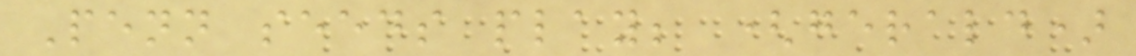Penn seeds play; (gerald)
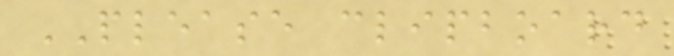PLEASE clipboard
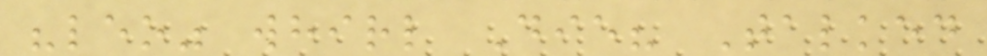"leo" whirl Die? Talked
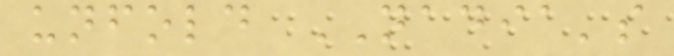unfold NADIA's
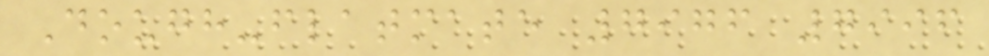Dough-flatmate 7976 7996
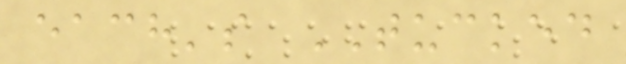each's TUCKED
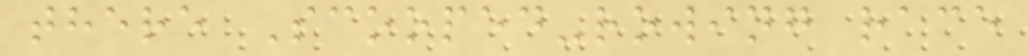there Scooped-rowing race
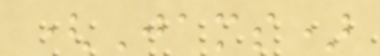(Jams)
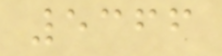5366
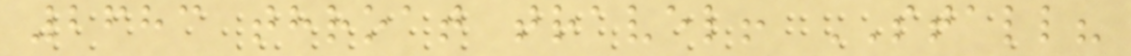2683 throat travel! STALL?
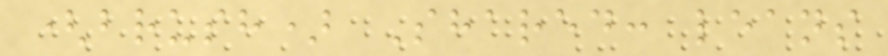(brush) Shared: leans
